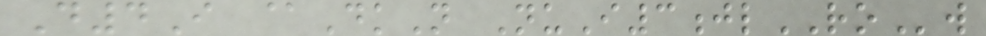D4I @DkN NuI3jlROw
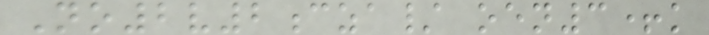No2v2cza/ oen3+k
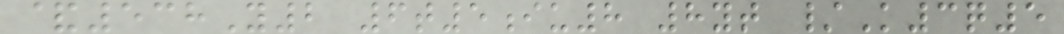&538Y2 6t5iu8 8yt /K3q5
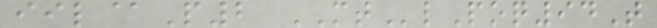iil@P2 MTlPoq94T
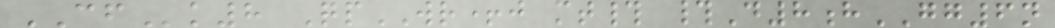CFk8 QpWR+j mt# #D8hGG6n
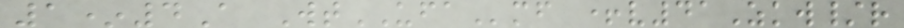1*4A WtUFAmf +v41Zkw/r
